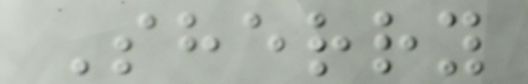Sherry
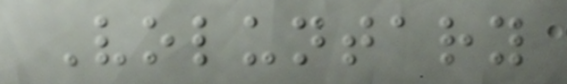Voluntary
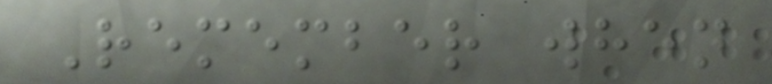Remember when
